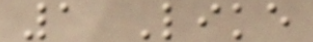1 Like
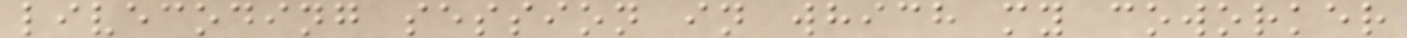livecoding session in which my coworker
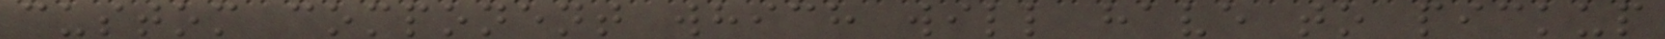custom component which will have to pickup
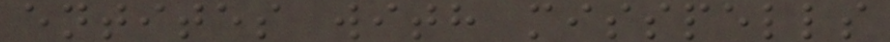entites with misspells
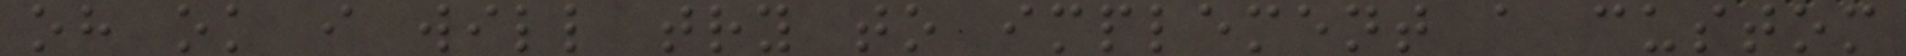oh ok i will try to implement a custom
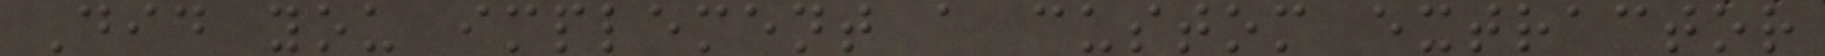Did you implement a custom extractor
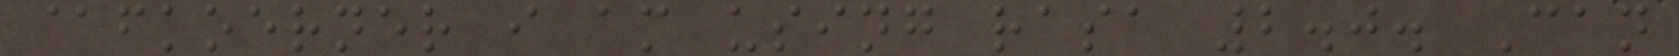@fkoerner i am using rasa 2.0. Can
